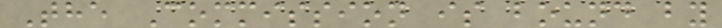The Commission is bound by
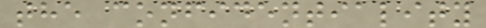the confidentiality
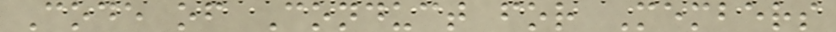Code of Conduct for Members
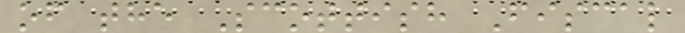of the Scottish Fiscal
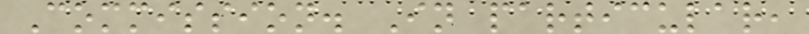Commission. In particular,
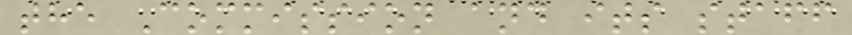the Commission and its staff
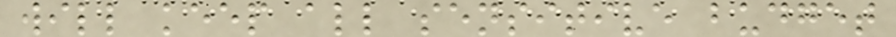will keep all sensitive budget
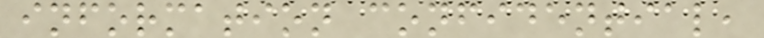information confidential,
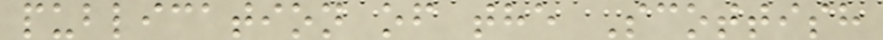publication of the Scottish
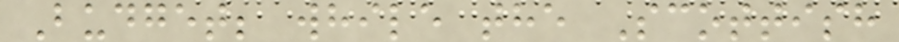Budget; while the Scottish
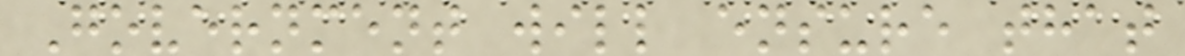Government will ensure that
